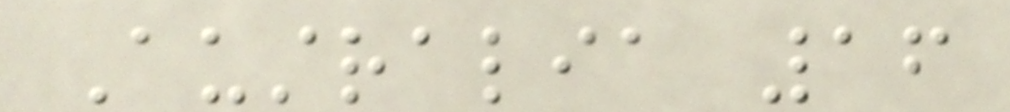Australia 16
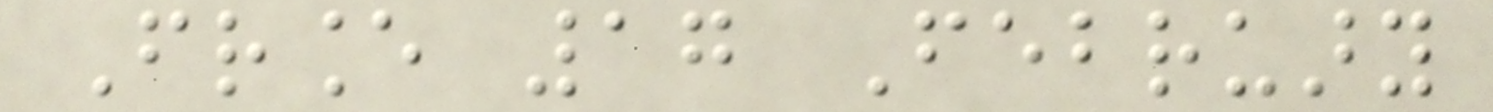France 17 February
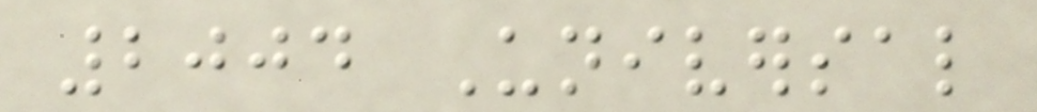2004 Universal
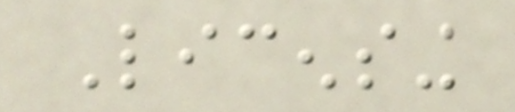Licensing
